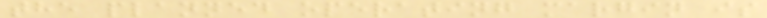the planned operating margin is
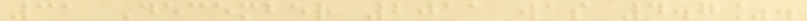31 December 2011 was 4.7%.
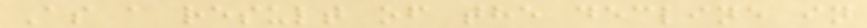As a result of the decline in
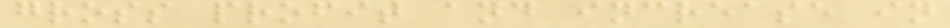gross profit and increase in
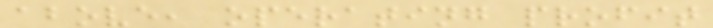above, operating profit
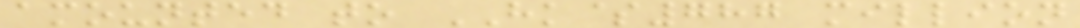amounted to HK$787 million
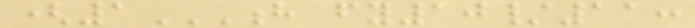(1H FY10/11:
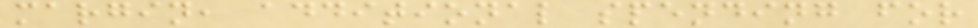margin, additional spending for
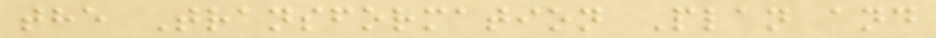the Transformation Plan and
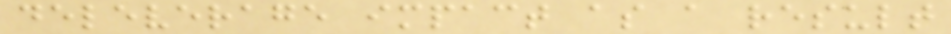deleverage impact as a result
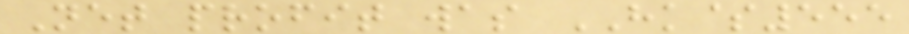Net profit was HK$555
